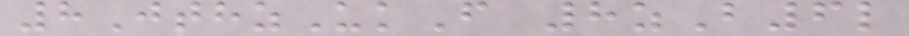8JthzUkF 8zB6l
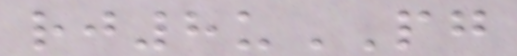rj8uPG
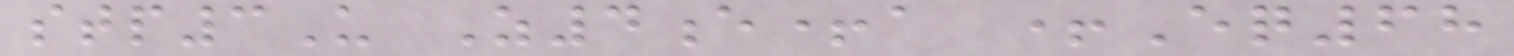stp3U Z4e+a +Eq68
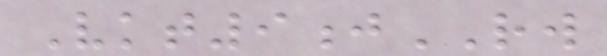Vkt9jRW
